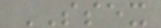SSEX
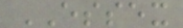ESSEX
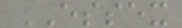ESSEX
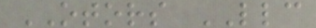OTORS LLC
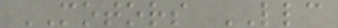MOTORS LLC
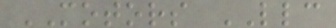MOTORS LLC
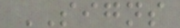SIGNS
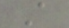A
